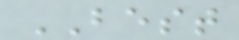BEST
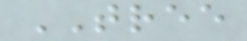TREE
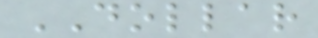DOLLAR
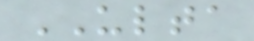ULTA
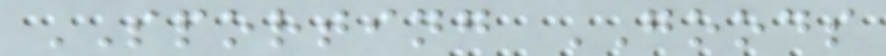SPORTING GOODS
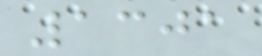1301
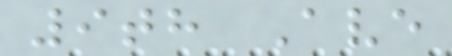9th Ave
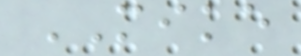MIKE
